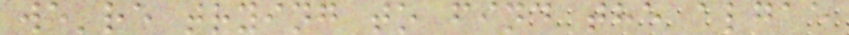we're trying to find the algae
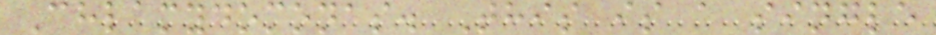Chlamydomonas. This is a single
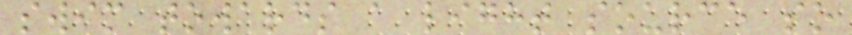swim towards a light source so
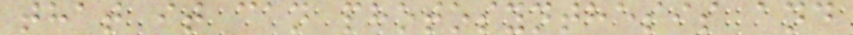that it can photosynthesis and
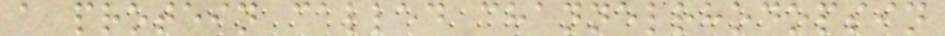a protein called channelrhodopsin
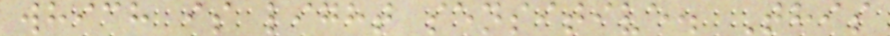which is light sensitive. This
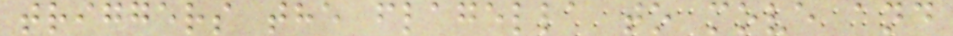triggers the flagella to move and
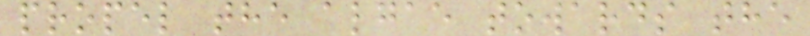propel the algae towards the
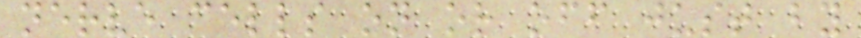nerve cells on or off just by
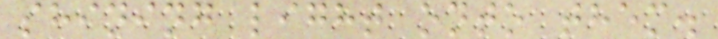shining light onto them.
